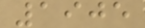1905
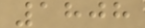1808
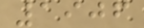1906
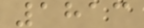1813
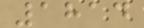1814
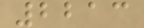2213
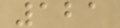121
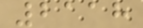2118
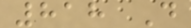818 D
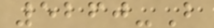5260-B
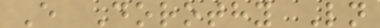E Dorothy Ln
